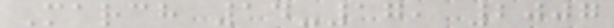March 14-17, 2007
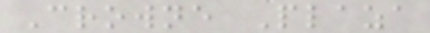Crowne Plaza
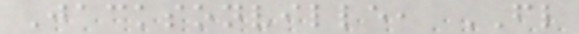Jacksonville, FL
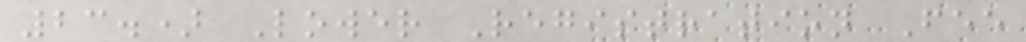23.) Lower Registration Fee
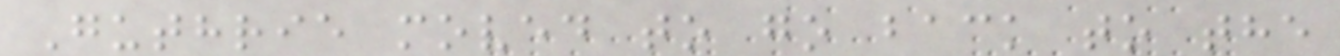Guthrie moved to go back to the
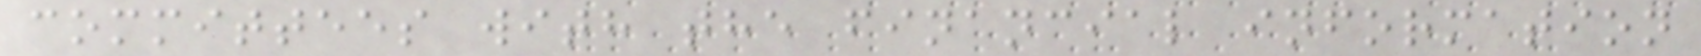committees with the financial information
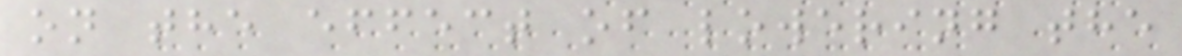on the effect of lowering the
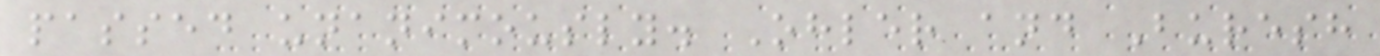passed unanimously. Ohler and Buresh
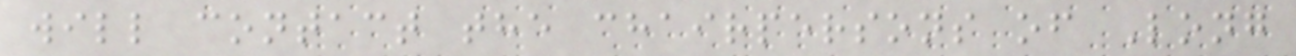will contact the chairpersons of Long
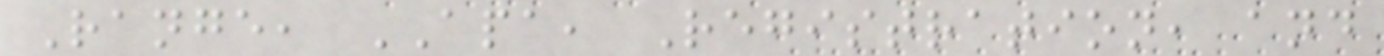Range, APA, Registration, and
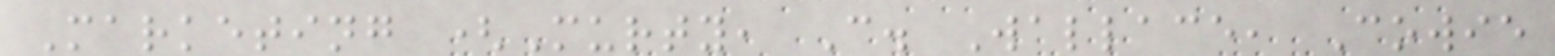Marketing (Murty, C. Wallace, Cowie
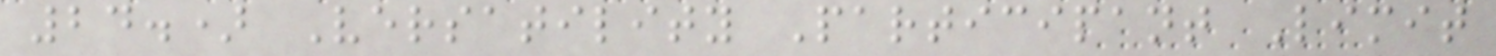24.) Versatility Participant Limit
